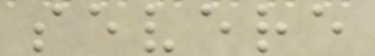severe
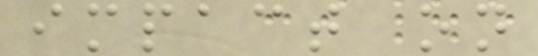impact on
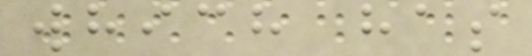which has
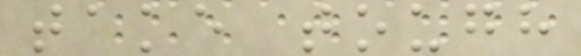take tough
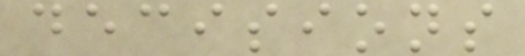decisions
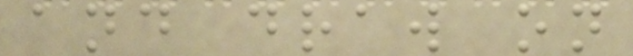and draw on
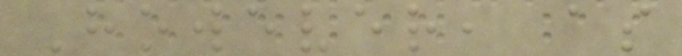However, as
